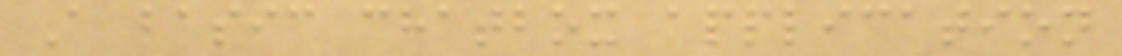A basic chatbox application
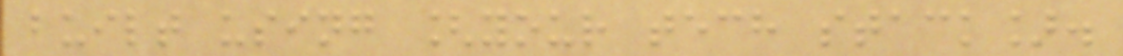built using [your tech stack].
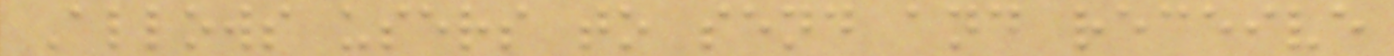Allows users to send and receive
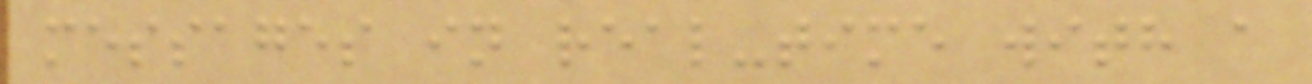messages in real-time with a
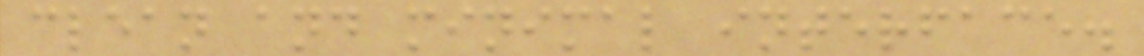clean and minimal interface.
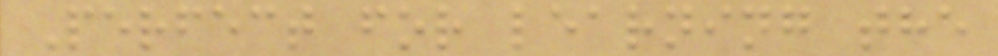Perfect for learning the
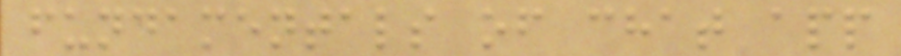fundamentals of chat app
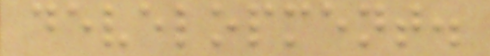development.
